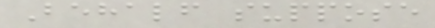Behalf suppose
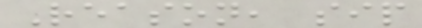Reason, sip
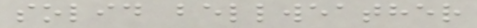solid bellweather
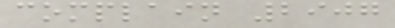complain 2907
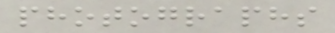photographs
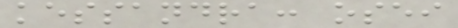kessandra: osei
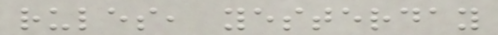rules, yesterday
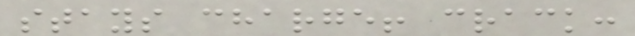stays charge! crack:
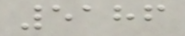5186
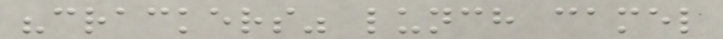"crackers" lunch camel
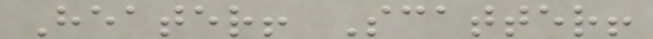Heater! Scatter!
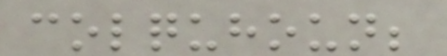colquhoun;
